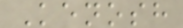Kenosh
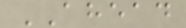AHEAD
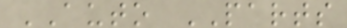AUTO PARTS
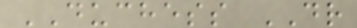DUCHESS DR
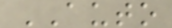AUTO
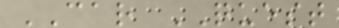CAR QUEST
